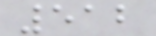512
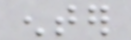enter
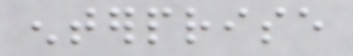enterprise
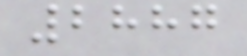2887
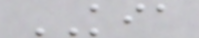KIA
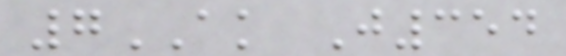7AK J354
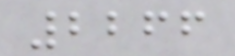2266
